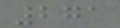271
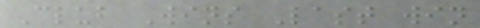Club Wins Last win
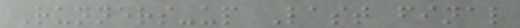Runners-up Last final
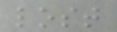lost
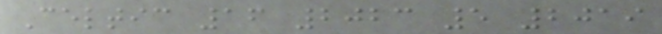Celtic 16 2023 5 2019
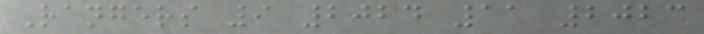Rangers 9 2024 11 2023
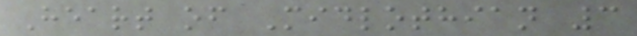Heart of Midlothian 3
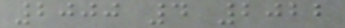2000 4 2022
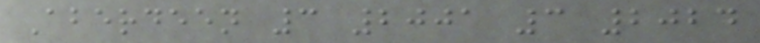Aberdeen 3 2001 3 2024
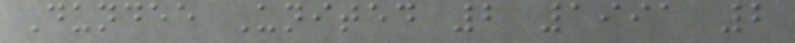Dundee United 2 1991 2
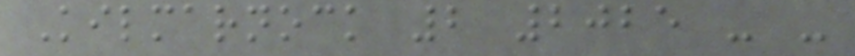Kilmarnock 2 2025 - -
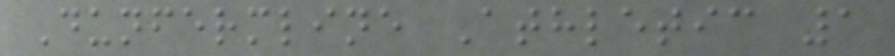Dunfermline Athletic 1
